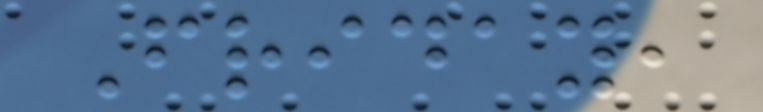Friday,
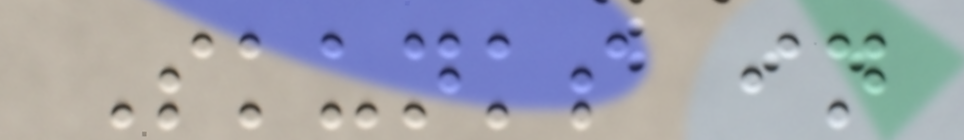Skunks in
